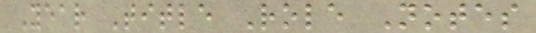Year Title Role Notes
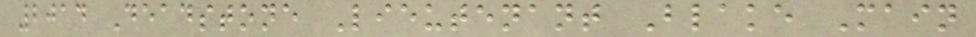2014 Deadstone Lieutenant Blake Main
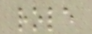role
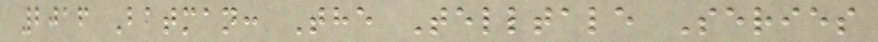2016 Batman: The Telltale Series
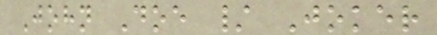John Doe / Joker
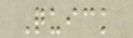Quick
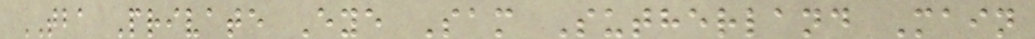TBA Private Eye Sam Sutherland Main
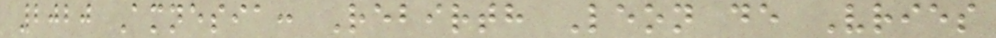2020 Amnesia: Rebirth Leon de Vries
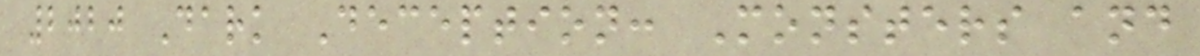2020 Dark Deception: Monsters and
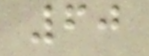60
